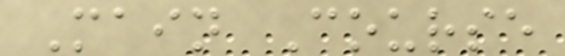Main Course
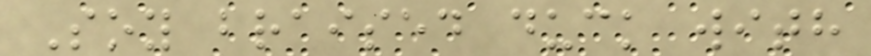Soy braised duck with
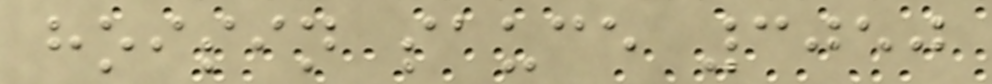hoisin sauce 3050
